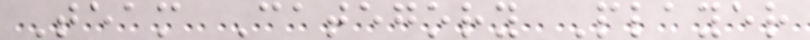Team Category Player
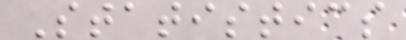Statistics
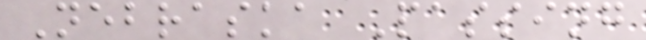Nebraska Passing
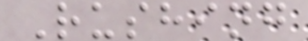Rushing
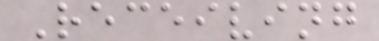Receiving
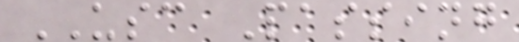USC Passing
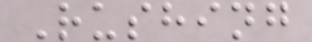Rushing
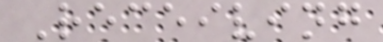Receiving
